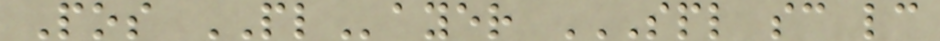Pos PLayer SPL SC LC
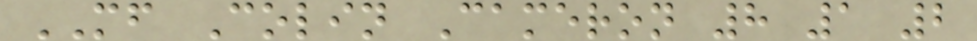MF Colin Cameron 8 1 2
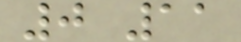0 11
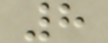8
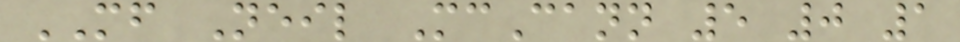MF Neil McCann 5 0 1
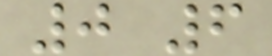0 6
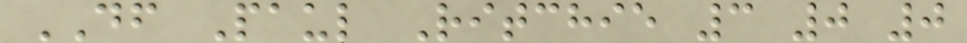DF Paul Ritchie 3 0 0
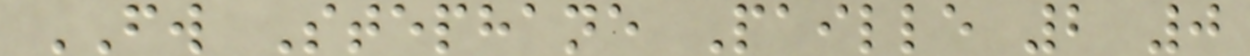FW Stephane Paille 2 0
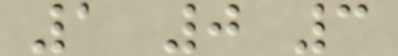1 0 3
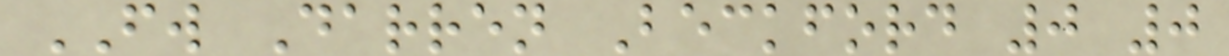FW Darren Beckford 0 0
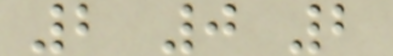2 0 2
